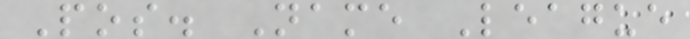Pos. Name League
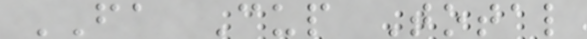FA Cup Total
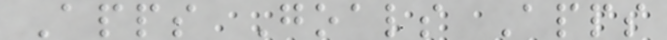Apps Goals Apps
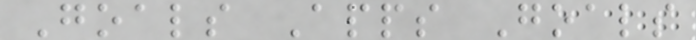Goals Apps Goals
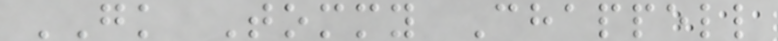GK Tommy Chappell
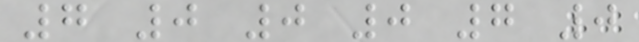7 0 0 0 7 0
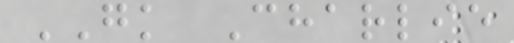GK Charlie
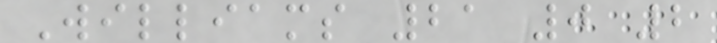Williams 21 0 2
